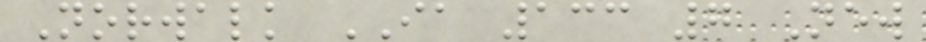Norwalk IA 133 7 New
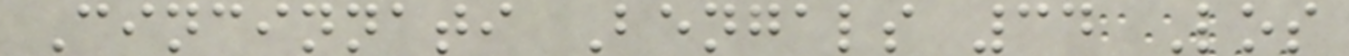Cincinnati Bengals 34 Los
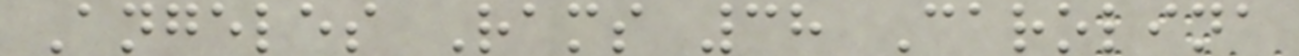Angeles Rams 38 Carolina
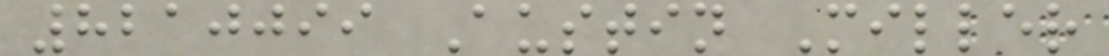8210099 Austin Miller
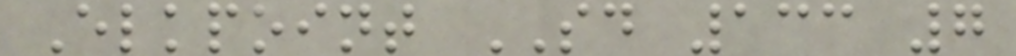Elkpoint SD 133 7
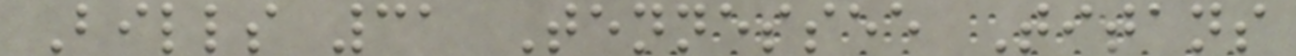Bills 31 Tennessee Titans
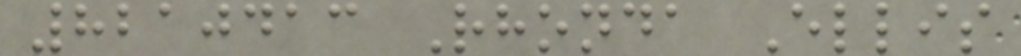8210413 Rhonda Ellis
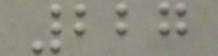227
